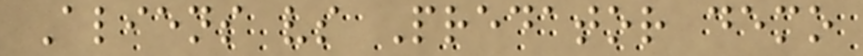Aliens vs Predator demo
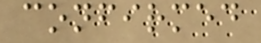confirmed
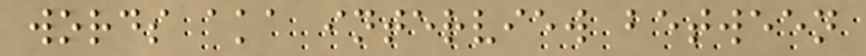words aka interview between
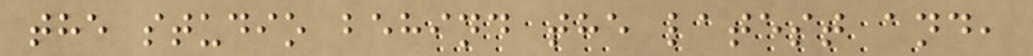the studio behind the latest and,
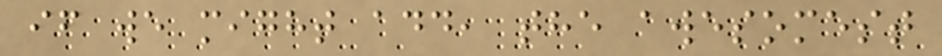if we might add, the awesomest
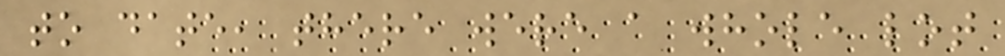to date, there were a whole lot
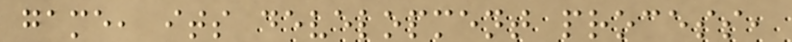game, its development process,
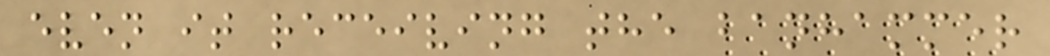even it receiving the banhammer
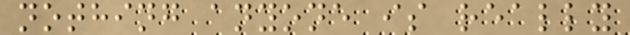nothing anyone is really
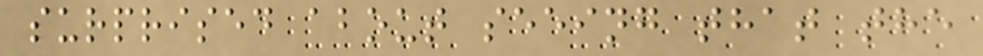surprised about seeing that the
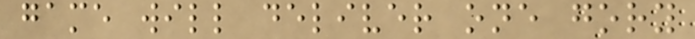game will deliver one gory
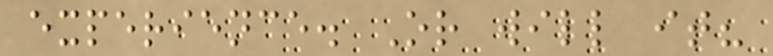experience. Or will it?
